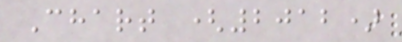Chart (2012)
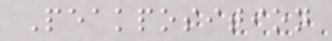Peakposition
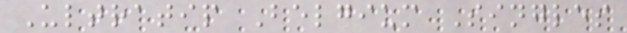Ultratip Belgium Singles
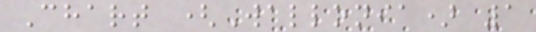Chart (Wallonia) 1
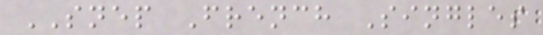SNEP French Singles
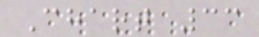Chart 33
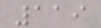119
